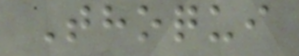Thoqui
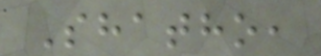Shatho,
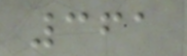361
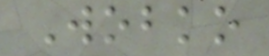Wobko
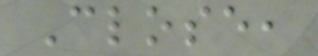Close,
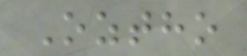Oztho
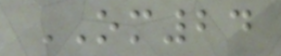OM24
